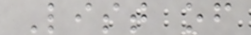List of
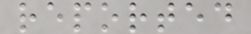reported
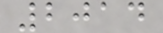2014
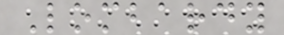Lombardy
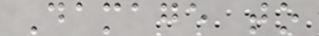Damage to
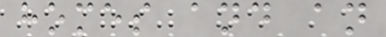homes and an
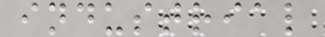industrial
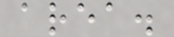area.
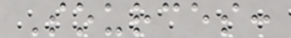Sources:
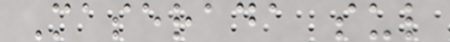Maserada sul
